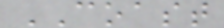COAST
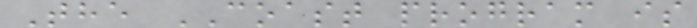The COAST program is
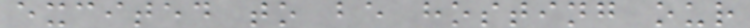excited to be hosting our
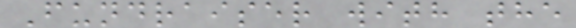Fundraiser with the
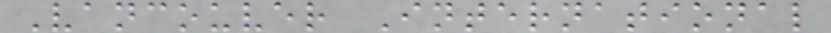Vancouver International
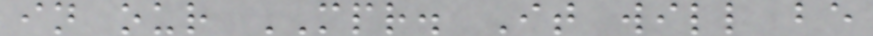in our MPR. It will be
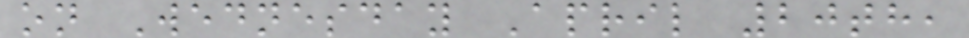on Wednesday April 20th,
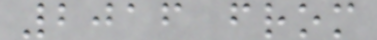2016 from
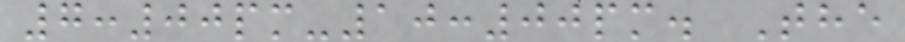7:00pm-10:00pm. The
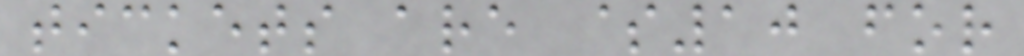tickets are $10 for
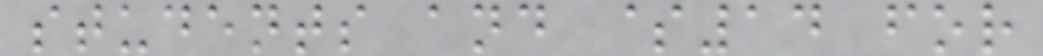students and $14 for
